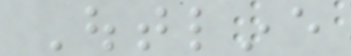Outline
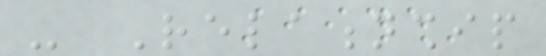- Relationship
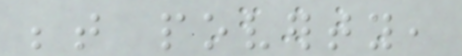between poverty,
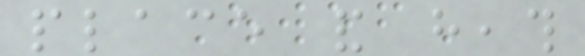place and heath
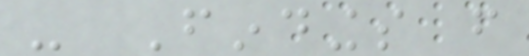- Findings from
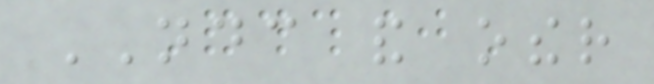NDC and other
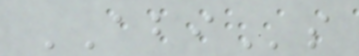ABIs
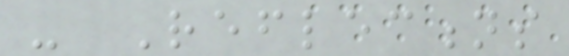- Reflections
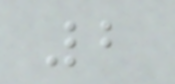2
